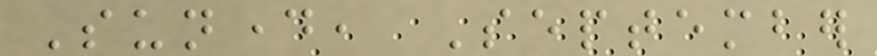Sunday, September
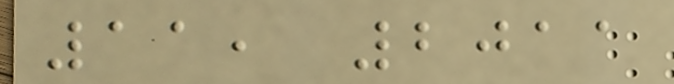11, 2011
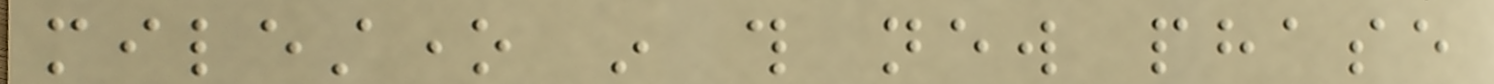milestone in this new phase
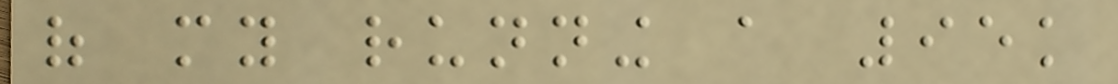of my running a 95k
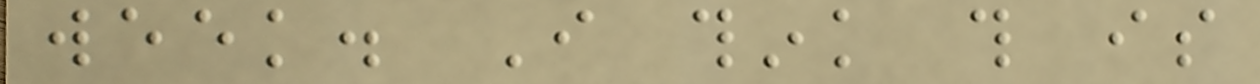week. I think this is
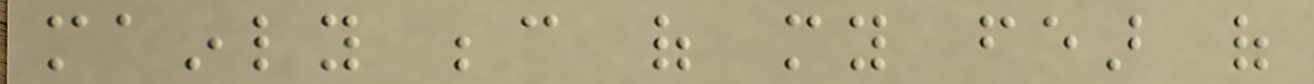mainly because of my fear of
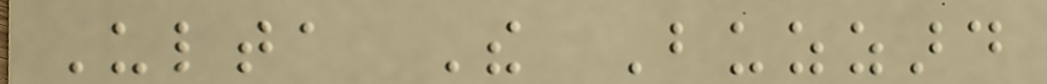Ulta The Buzzard
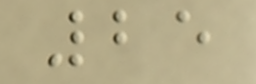25
